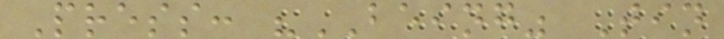Press: "BEING" Tin
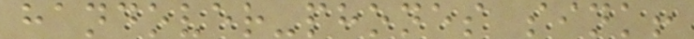handover-phones sink!
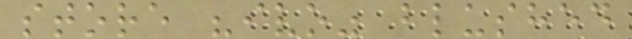store "ivo" blushed
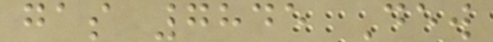gas 7845 Dew
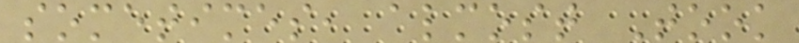sometimes, almost Took
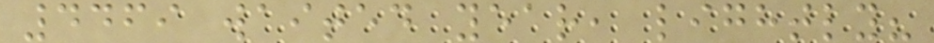4469 waited year, lightly?
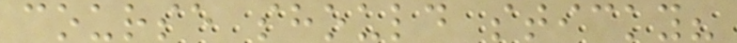course should sticky?
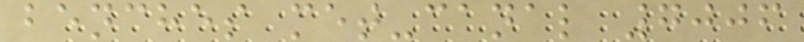benches met-canal 7006
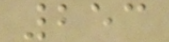253
